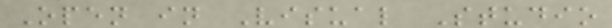Open in Visual Studio
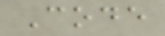Code
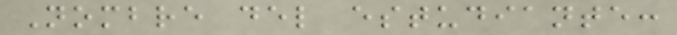Nombre del estudiante:
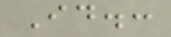Id.:
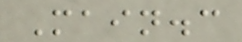Main.c
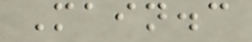Main.c
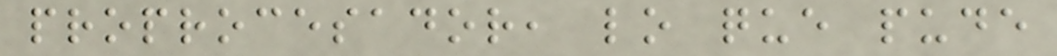proprocesador, lo que pude
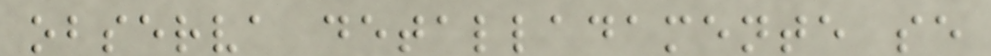observa detalladamente se
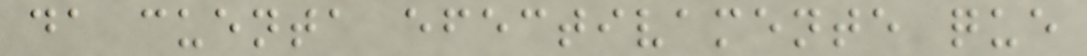da cuenta efectivamente que
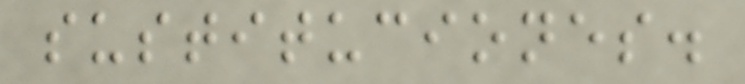sustituciones.
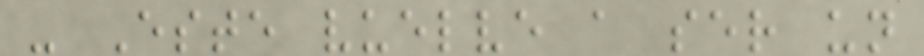- Este vuelve a ser un
